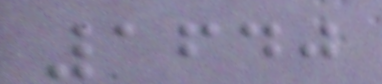1640
